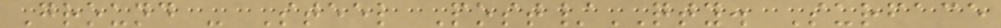Ground - Steel Post/QTY. Surface
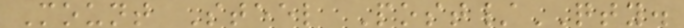Mount Steel Post/QTY.
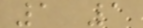1 1
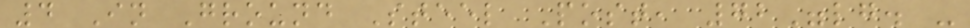4 In Ground Steel Post, 72"lg. -
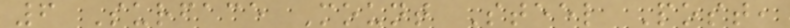6 Surface Mount Steel Post,
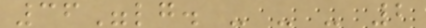36"lg. - - - 2
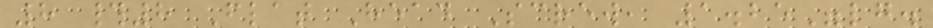8 #8 Flat Head Screw, 1.25"lg.
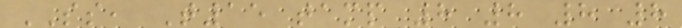SS, T15 tamp 8 8 8 8
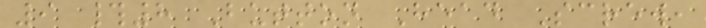9 #8 Button Head Screw,
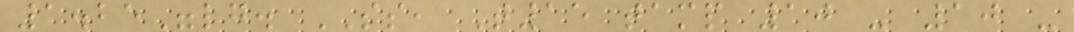1.25"lg. SS, T15 tamp 10 - 10 -
